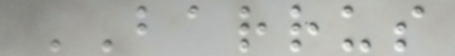BARRUS
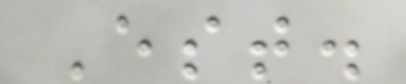Est.
